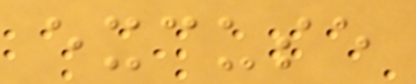excuse
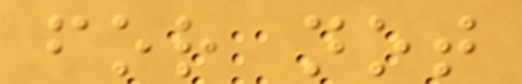for not
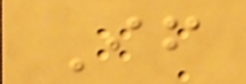If
